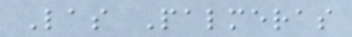Las Palmeras
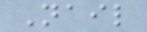Nail
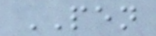PEN
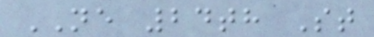NE 24th St
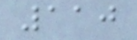110
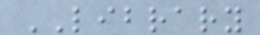LIBRARY
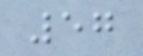57
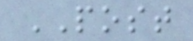POST
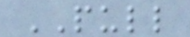PULL
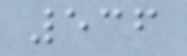536
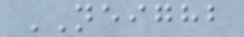NEIGHB
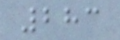283
